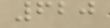620
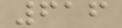616
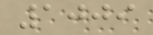1009
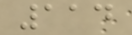114
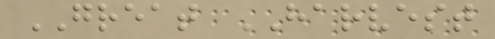GREAT HARVEST
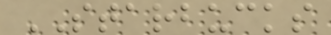STARBUCKS
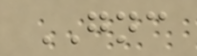GNC
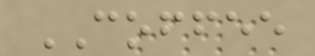COFFEE
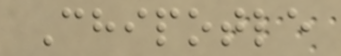Chipotle
